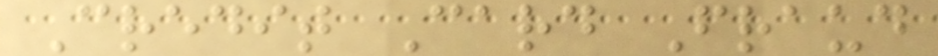Credit Card Fraud
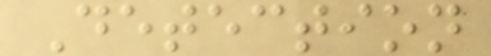Detection
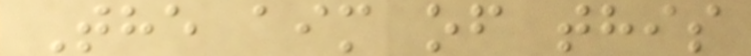The aim of this
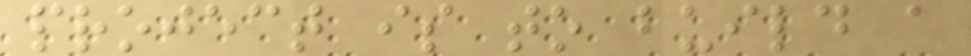project is to build a
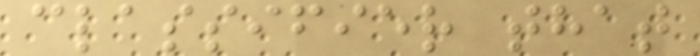classifier that
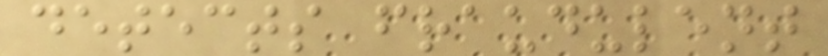detects fraudulent
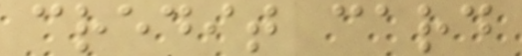credit card
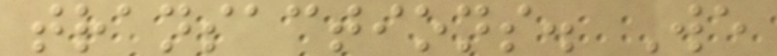transactions. We
